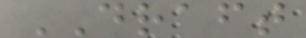DRAFT
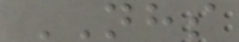NHS
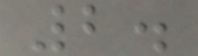2.
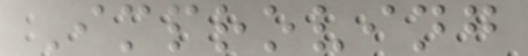Improving
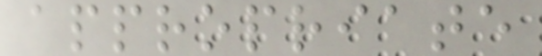appropriate
